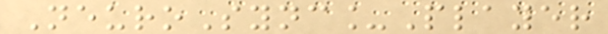NeuroSync_Player
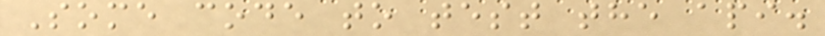Some code to test the api.
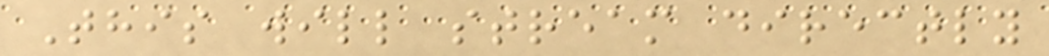This will stream directly
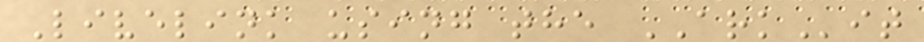Livelink using the ARKit
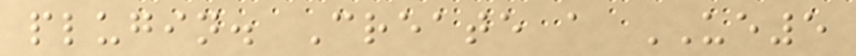plugin. Create a UE5
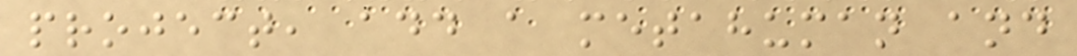project, add a metahuman and
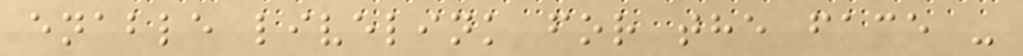enable livelink for the face -
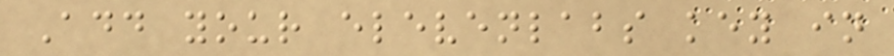Add your elevenlabs key in
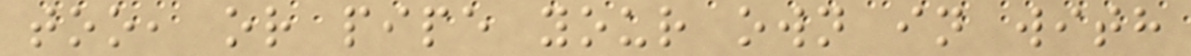too, or pipe your own in with
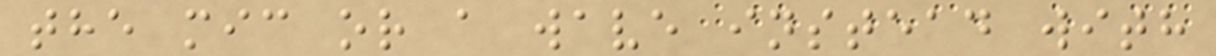the mic or a wave instead with
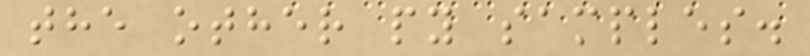the other py samples.
